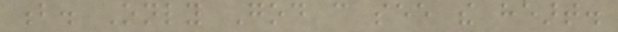b. Only God can see the heart.
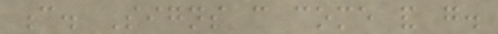c. Signs can come and go.
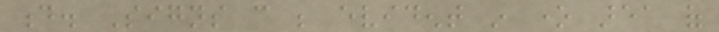d. Signs can be evident in one area of
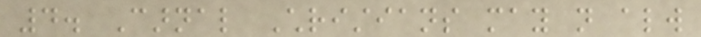4. Carnal Christians may not always
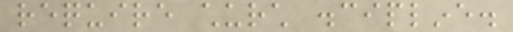require church discipline.
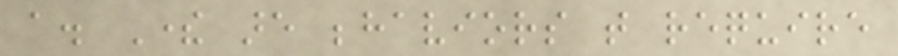a. There are behaviors that require
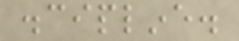discipline.
